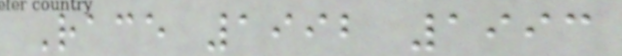Race 1992 1993
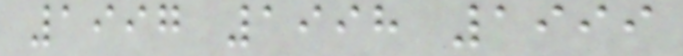1997 1998 1999
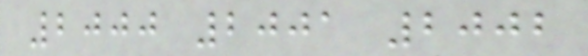2000 2001 2002
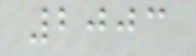2003
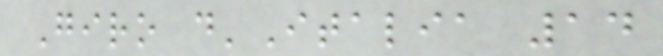Giro d'Italia 14
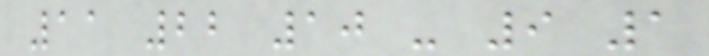11 22 10 - 9 1
